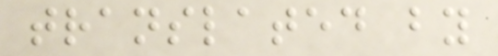translated by
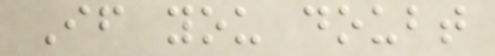If you doubt
